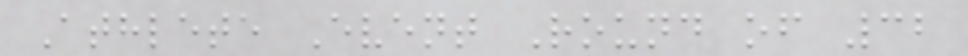Athlete Event Round of 32
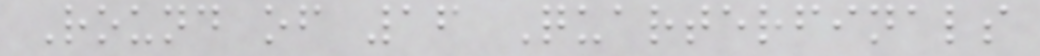Round of 16 Quarterfinals
